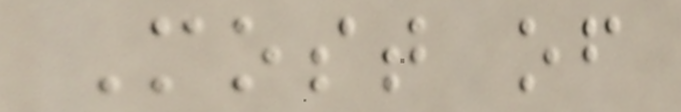Most of
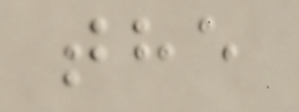the
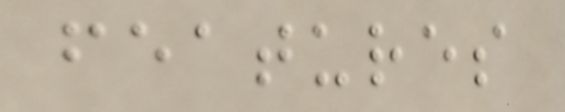features
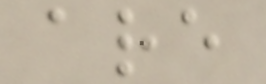are
